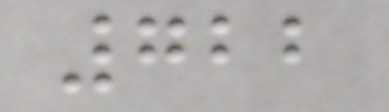722
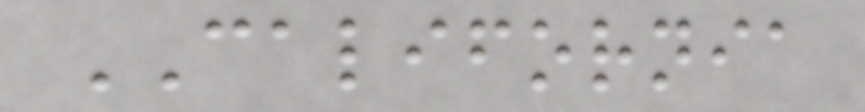CALIFORNIA
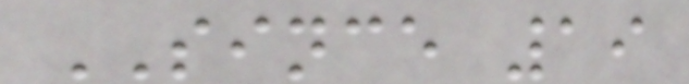SINCE 19
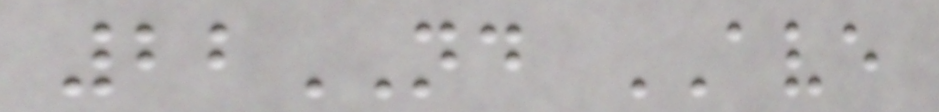22ND AVE
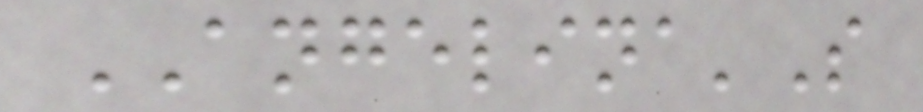ANGELINA'S
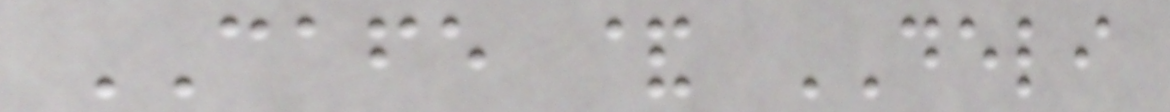CAFE & DELI
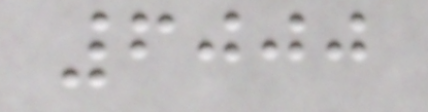6000
